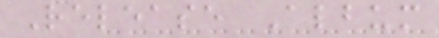Release Album
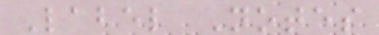Label Notes
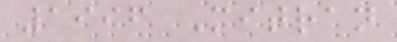1996 Mitran
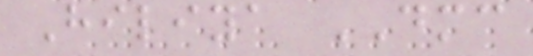Hiliya DMC
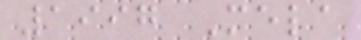1997 Mela
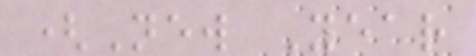(New Year
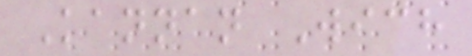Kannan Wich
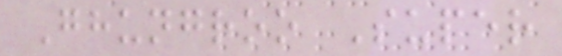Ghungroo Super
